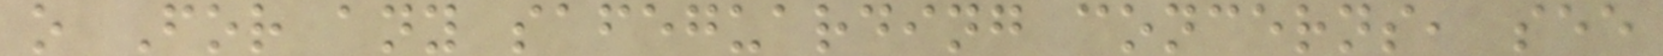o For any safeguarding concerns, see
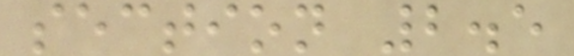section 2.5
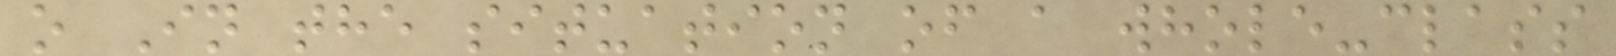o In the situation of a whole-class
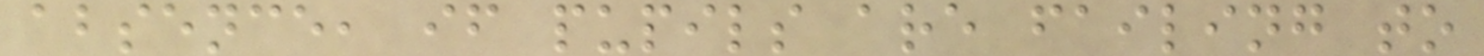absence, if pupils are failing to
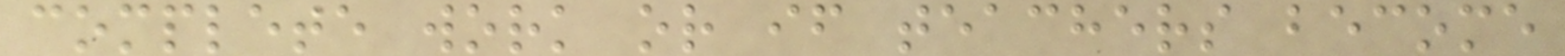complete work or if teachers become
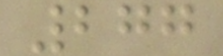277
